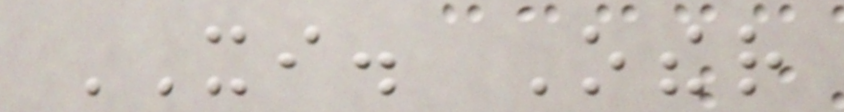XI. Other
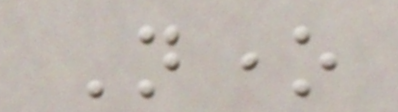None
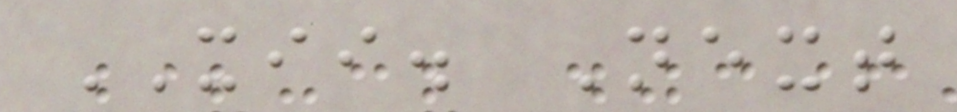XII. Next
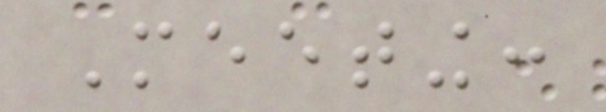Meeting:
